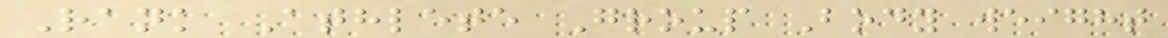Rank Athlete Group Body weight
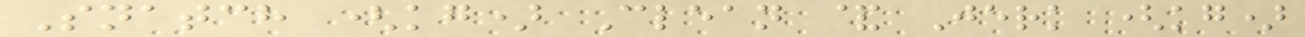Snatch (kg) Clean & Jerk (kg)
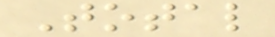Total
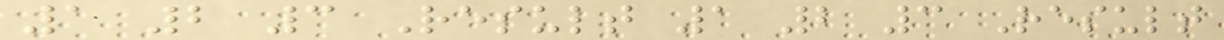1 2 3 Result 1 2 3 Result
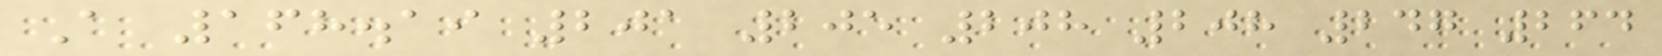A 168.19 201 205 208 208 247 264
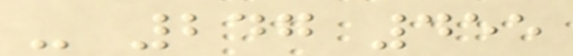- 247 455
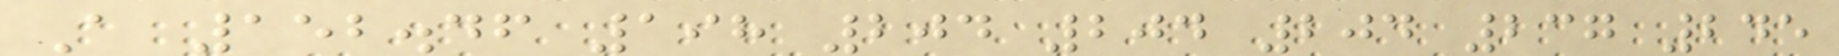A 152.46 198 204 204 204 237 245
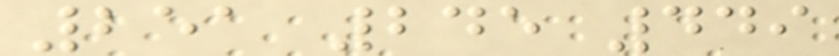251 245 449
